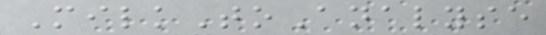MilkToAnalyse
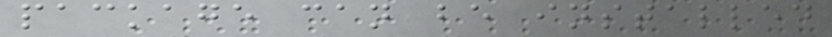package can be installed
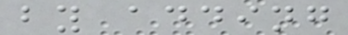by adding
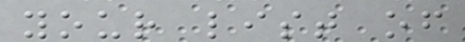your list of
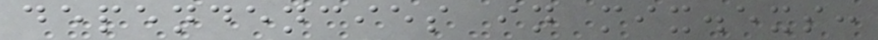dependencies in mix.exs:
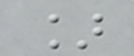]
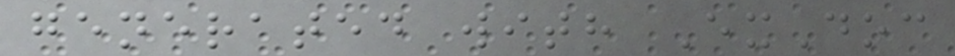generated with ExDoc
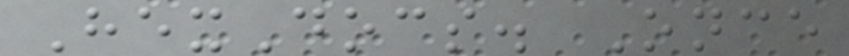HexDocs. Once
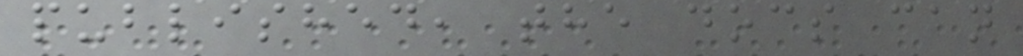published, the docs can
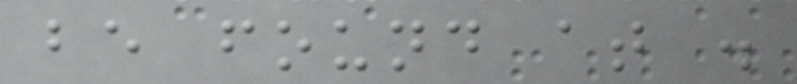be found at .
